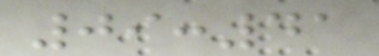09:41
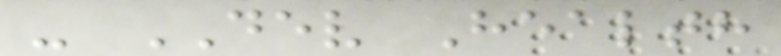- DEV Health
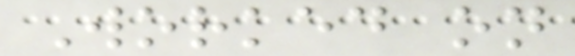Worked on
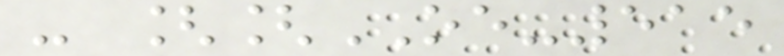- [[OE-515
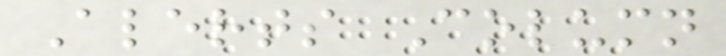Alerts Column
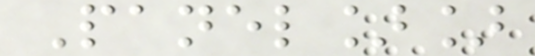Panel]]
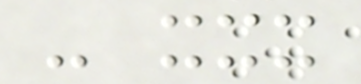- xxx
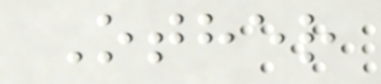Other
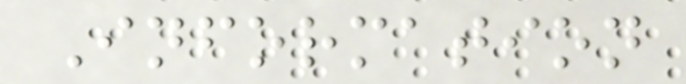Information
